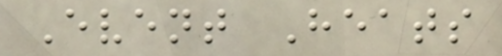Event Heats
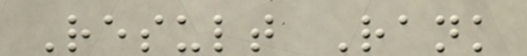Result Rank
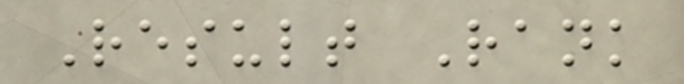Result Rank
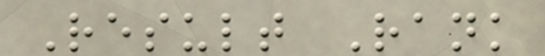Result Rank
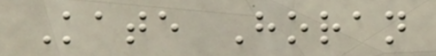Kate Horan
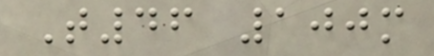T46 100m
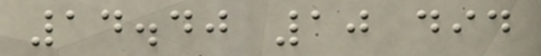14.40 10 did
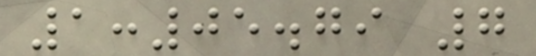1:05.79 7
